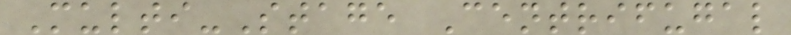Multi-Stage Centrifugal
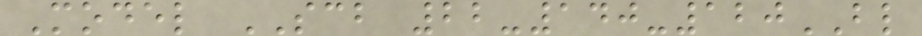Model SCB 22-140-120BL
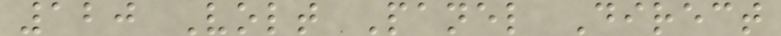120 Volt Panel Direct
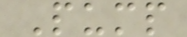Pump
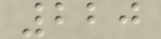220
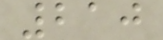210
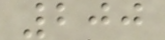200
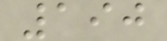190
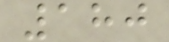180
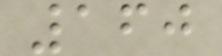160
